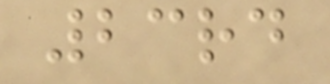23rd
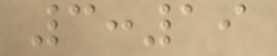3:19
